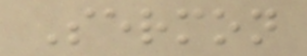Sermon
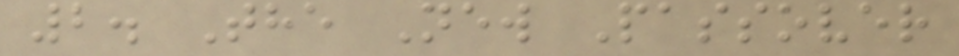2. The New Passover
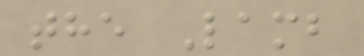the Lamb
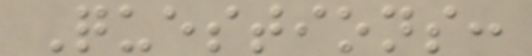Questions:
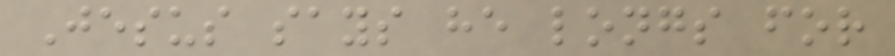Jesus says he longs for
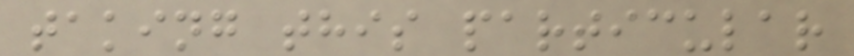taking this particular
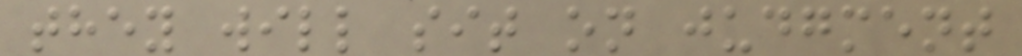they will sit on judgment
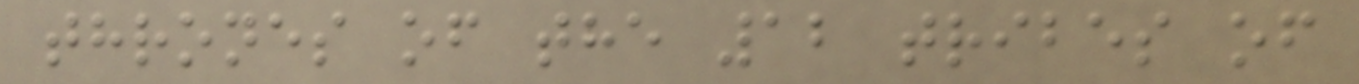thrones of the 12 tribes of
